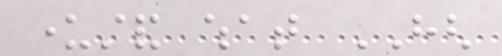understand what HGH
